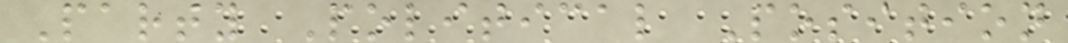Party Political Position
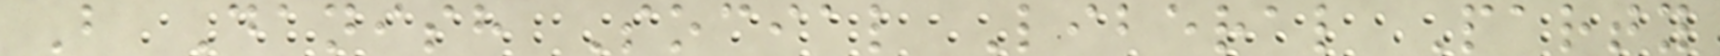B Danish Social Liberal Party
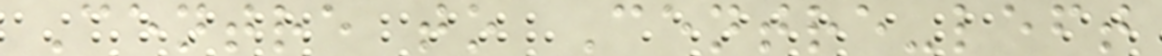Centre to Centre-left
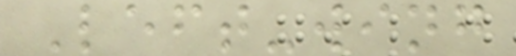Left-wing
